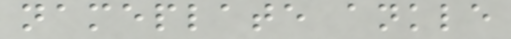nameplate ankle
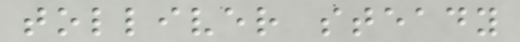tolliver steady
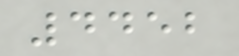4452
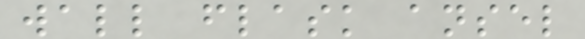wall flask ansel
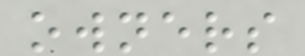owners
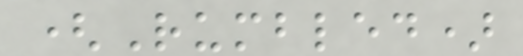(Rumbled)
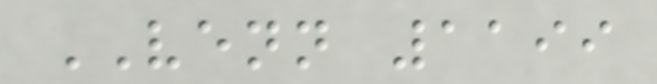VENN 1199
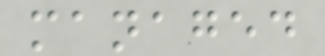managed
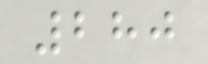280
